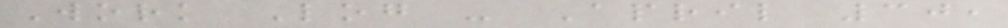Work Log - April 30,
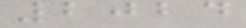2024
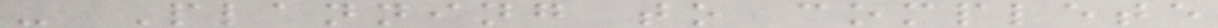- Planning to complete
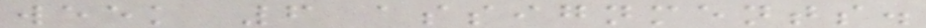week 6 assignments.
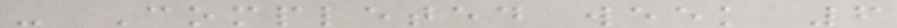- Completed week 6
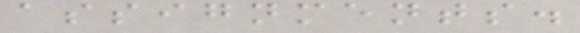assignments.
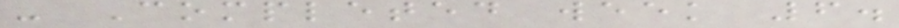- Completed week 6.
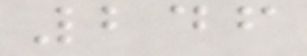246
